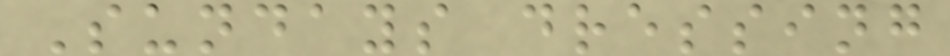Sundays dressing
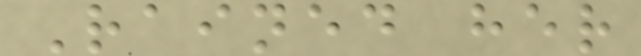Rained her
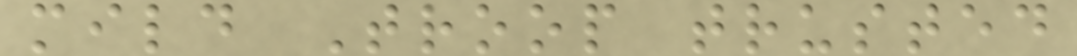mild Troop trusted
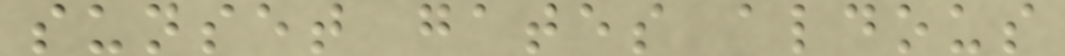sunset gates aldous
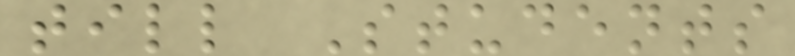till Students
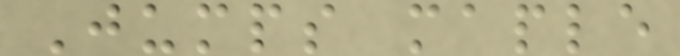Jumps maple
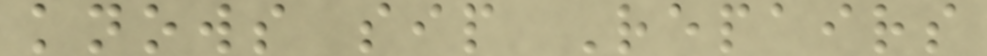knows sip Repairs
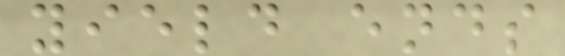yield ends
